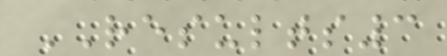RESULTS3
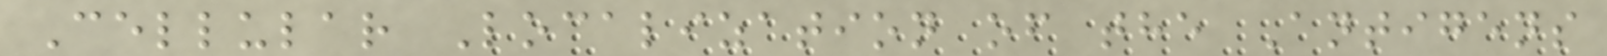Cellular Localization of the Antigens
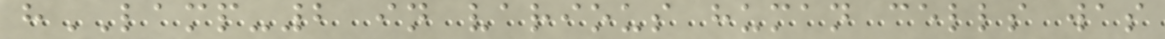hLAMP-2 in various human cells was
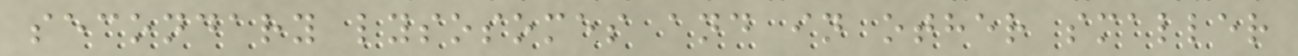secondary lysosomes and in other smaller
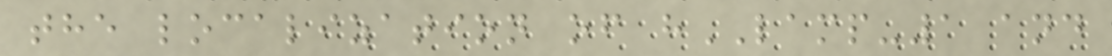the localization of hLAMP-1 and
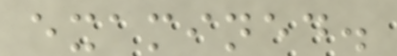examined.
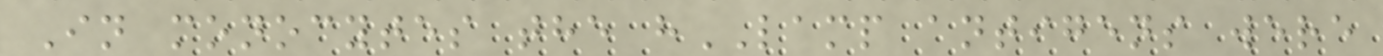In monocytes the hLAMP antigens were
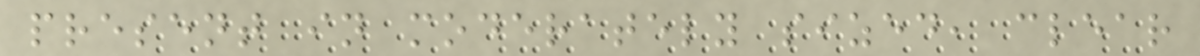present in moderately sized, clear
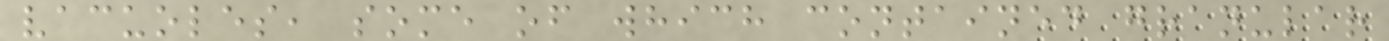vacuoles, some of which contained granular
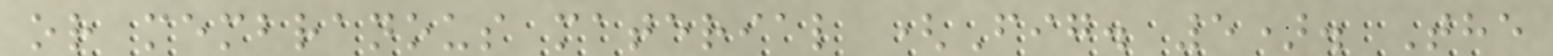or membranous material (Fig. 5). The
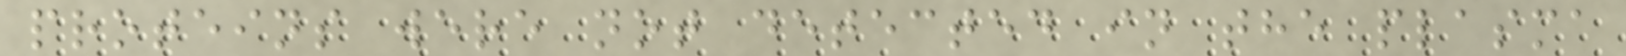proteins were not detected in the plasma
